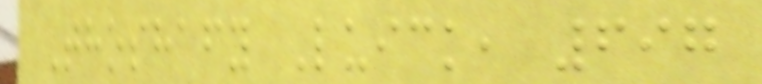Thoshafy Luick, 697
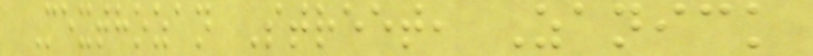Mexthozan Street, Zanick
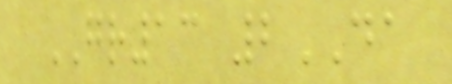GR13 2DA
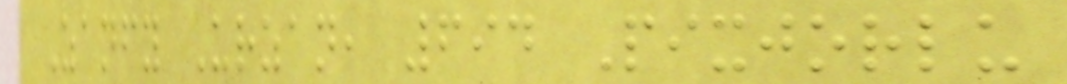Zanfy Urzan, 694 Pixjorlu
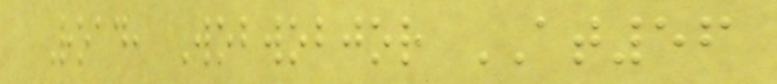Road, Wobwobjor AT56
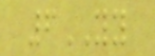6YY
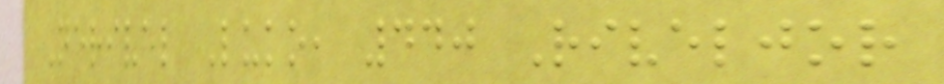Nerivel Luko, 440 Riveljor
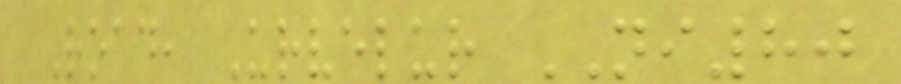Road, Urvelur NI80
